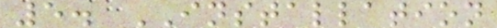5. INSTALLATION
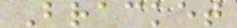Bracket
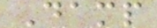Damp
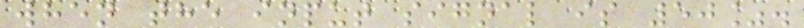when the input signal is 50%.
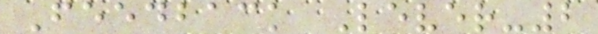Feedback Lever-2
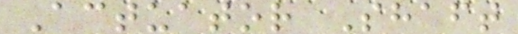Actuator Shaft
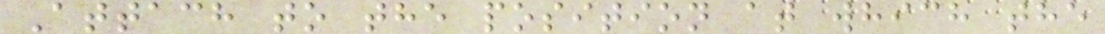Attach to the position at which the
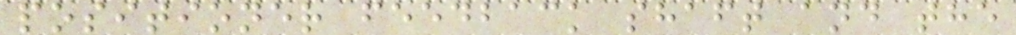positioner feedback shaft and the
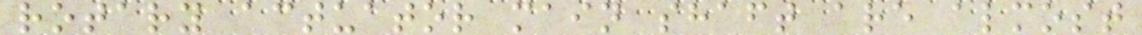rotary actuator main shaft are almost
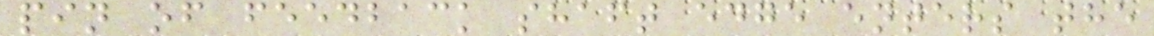pin of feedback shaft edge enters the
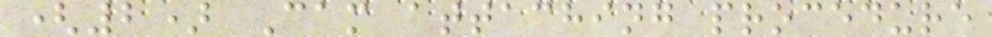(2) Cam attaching procedure
